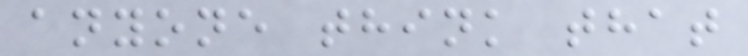anyone think that
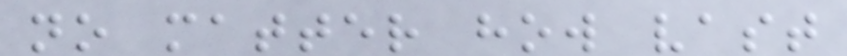no matter how vast
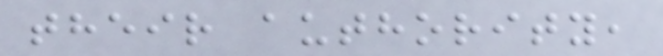their authority,
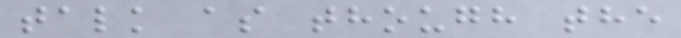talk as though the
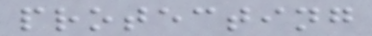protecting
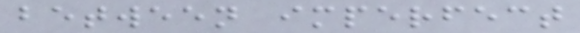between imperfect
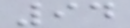94
